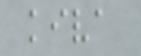kiva
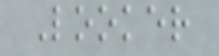Looker
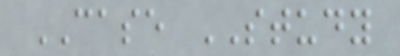CASE STUDY
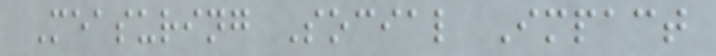Measuring Social Impact
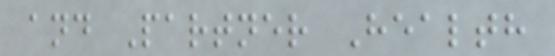and Partner Health
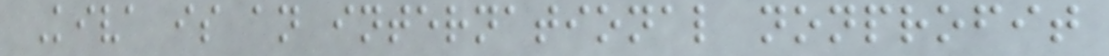Kiva is an international nonprofit
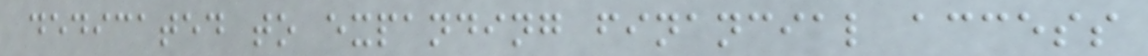dedicated to expanding financial access
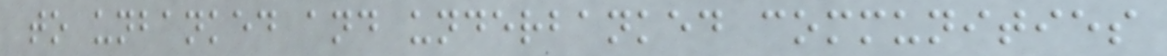to unbanked and underbanked communities
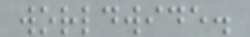worldwide.
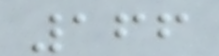166
